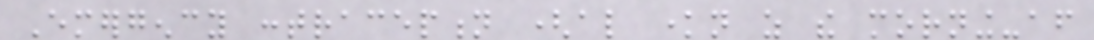Emergency contraception (also known as the morning-after
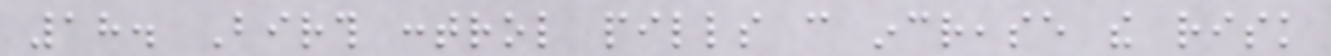18. Birth control pills can increase the risk
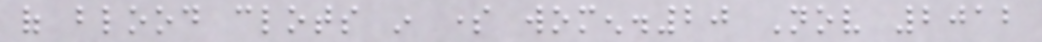of blood clots in some women.20 Nov 2012
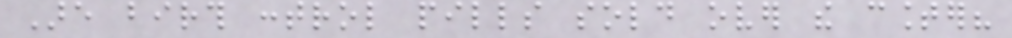Are birth control pills sold over the counter?
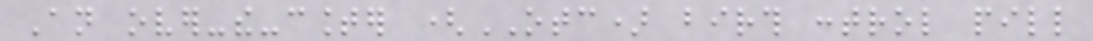An over-the-counter (OTC) birth control pill
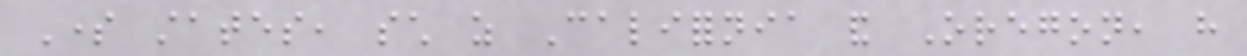Some states, such as California and Oregon, have
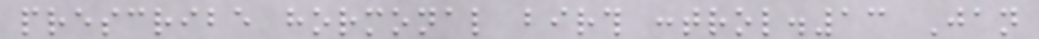prescribe hormonal birth control.13 Jan
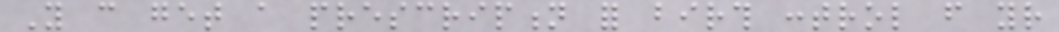You can get a prescription for birth control from your
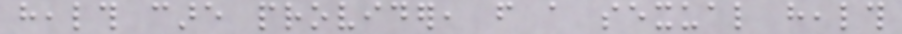health care provider, from a sexual health
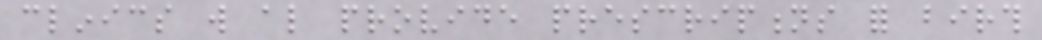clinics will also provide prescriptions for birth
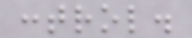control.
